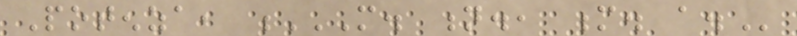Potenza, M. N., M. A.
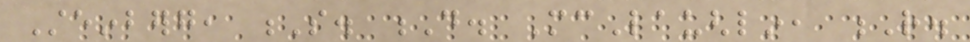Steinberg, S. D. McLaughlin, R.
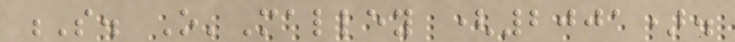S. O'Malley (2001).
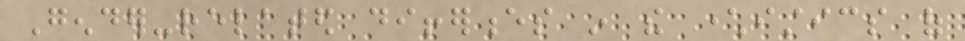Gender-related differences in the characteristics of
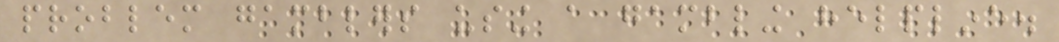problem gamblers using a gambling helpline.
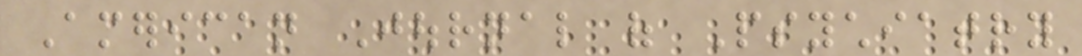American Journal of Psychiatry
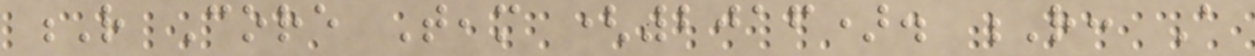R Core Team (2016). R: A
